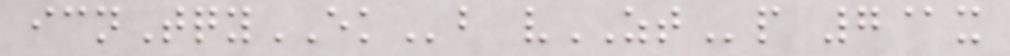icnTqyEKb vZTp 7@x
